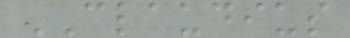CLAUDIUS
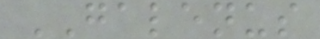GALENUS
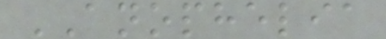ANOPHELIA
